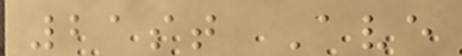21st Ave
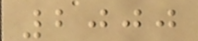2000
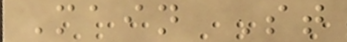Main St
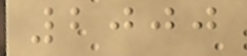2000
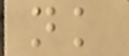nk
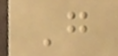G
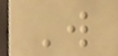W
